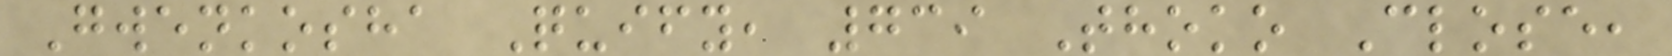Gwenkosha Quify, 739 Thoko Close,
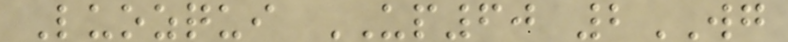Luozqui UP60 2WG
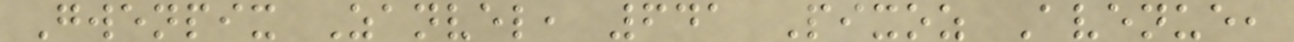Gwenpix Zanvel, 641 Pixoz Avenue,
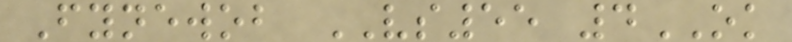Fynewob VS55 4OK
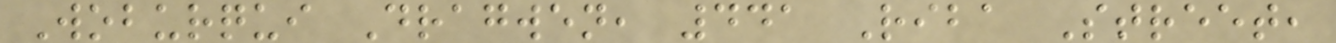Woburqui Dragwen, 441 Riba Street,
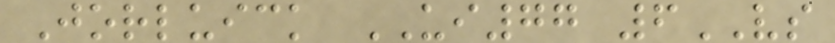Jorluick UI77 6VS
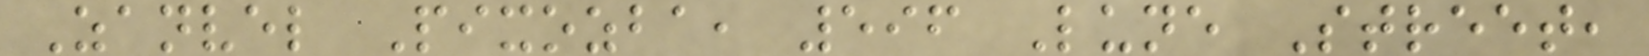Zanvel Pixozba, 596 Lune Street,
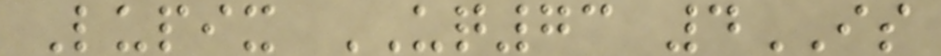Lupix UQ73 4IS
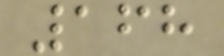168
